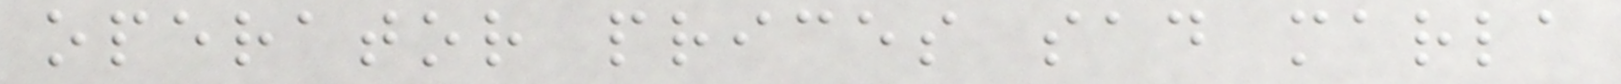operator prices sad marla
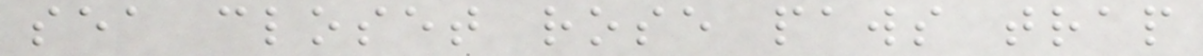sea closet rose paws trap
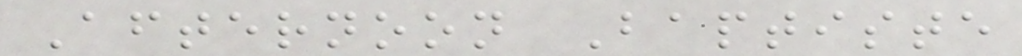Afternoon Baptiste
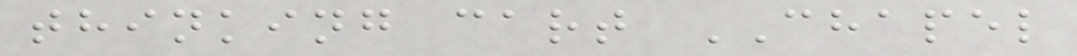thinking cart CHAPEL
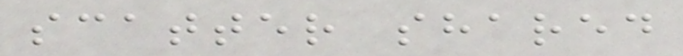scatter shared
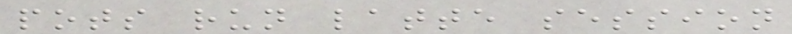pots run latte session
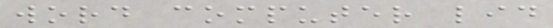word computer lid
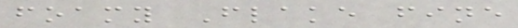foamy Flake fine
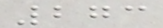273
